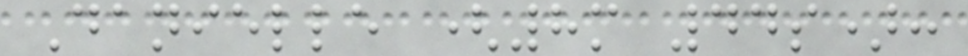Danielle (8m 44s):
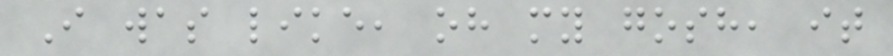I was like, oh my gosh, it
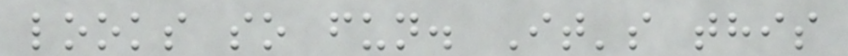looks so fun. It's this
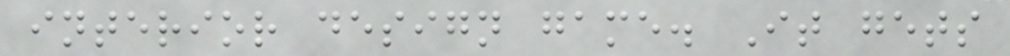interior design game. It gets
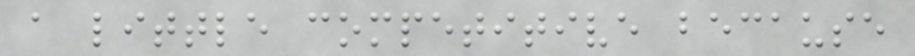a little competitive because
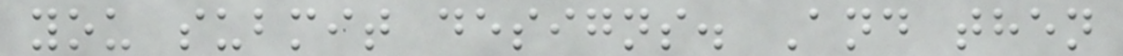you submit designs. And then
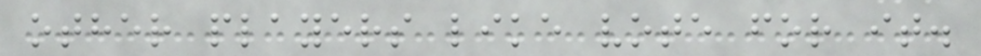other players like vote for it.
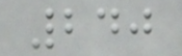240
